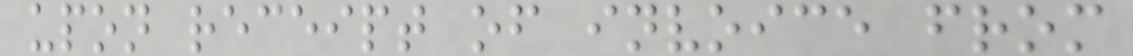upon receipt of invoice from
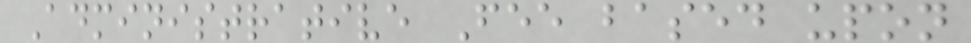Administrative Fee based upon
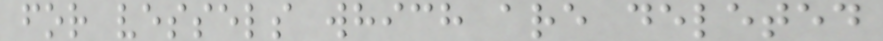for vessels which are deleted
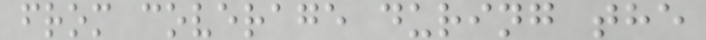from coverage during the
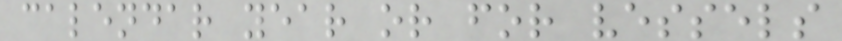calendar year or for vessels
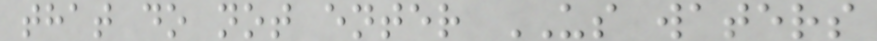that do not enter US waters
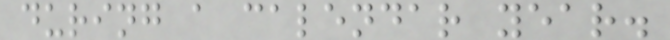during a calendar year.
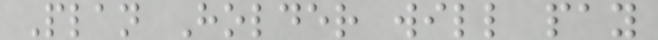Plan Holder will pay
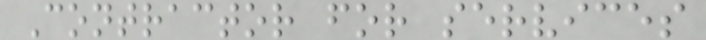Contractor for services
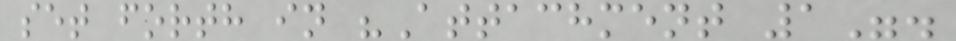set forth in "Attachment 1".
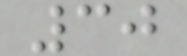30
